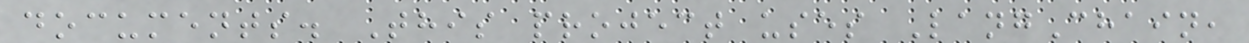documents. This project uses LangChain,
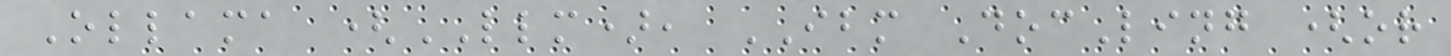Ollama (LLM), IBM DocLing (or
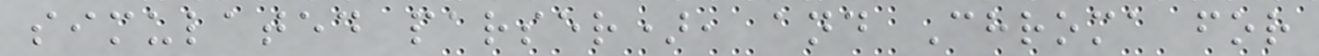simulated parser), and Chroma for
